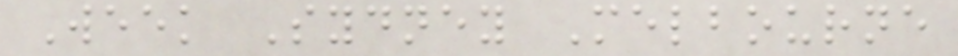Week Sydney Melbourne
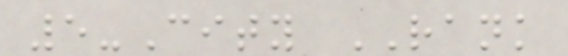5-City RANK
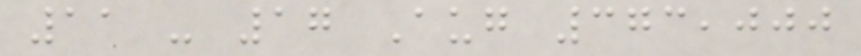11 - 17 Aug 373,000
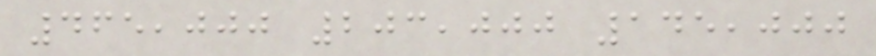465,000 203,000 145,000
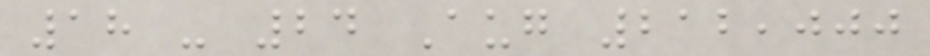18 - 24 Aug 212,000
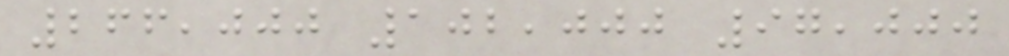266,000 102,000 97,000
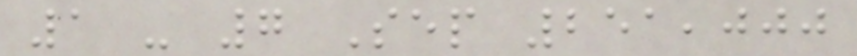1 - 7 Sep 251,000
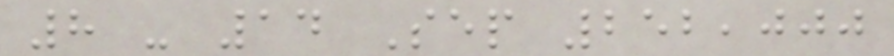8 - 14 Sep 252,000
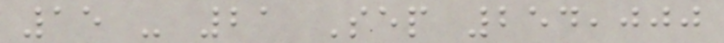15 - 21 Sep 254,000
